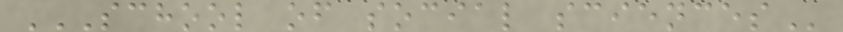SCHOOL OF SOCIAL SCIENCES
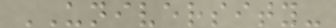UNIVERSITY-
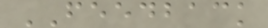FEEDBACK
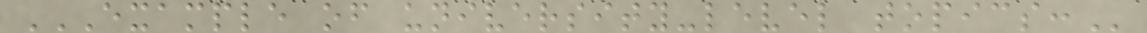EXAMPLE OF UNIVERSITY-LEVEL TOPICS:
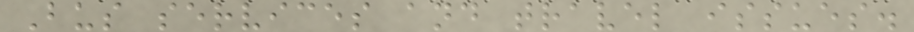Bus services and travel issues.
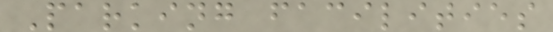Parking facilities
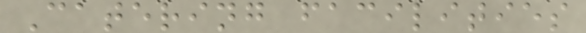Catering facilities
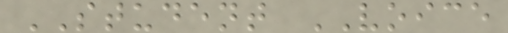STUDENT VOICE
